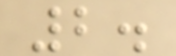2.
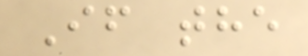If the
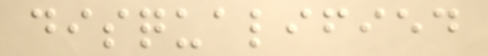disqualified
